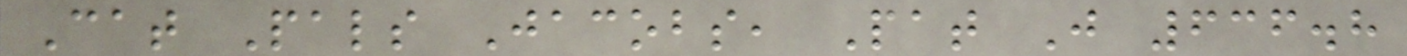Cat Pals Jacobs, Pat J 636.8
